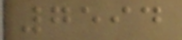7594
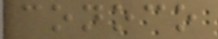conoco
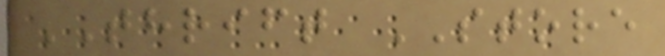THRIFT STORE
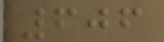606
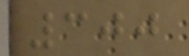300
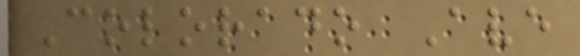Colorado Ave
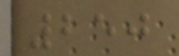250
